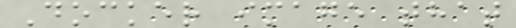Docker image that
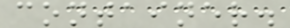container.
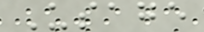Usage
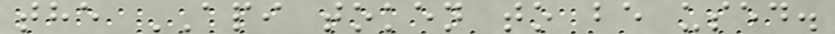the API token to be used.
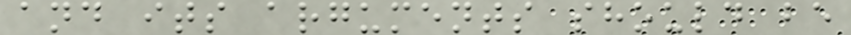and its arguments should be
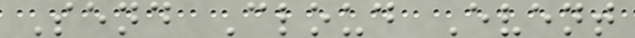Send Cloud Event
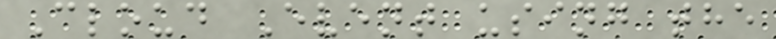Cloud Event using the
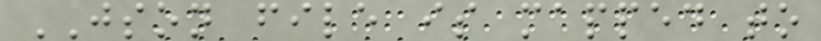JSON file is mapped to
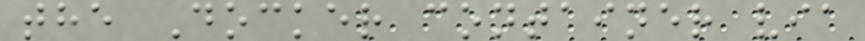the Docker container via
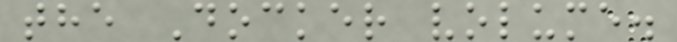the Docker volume.
